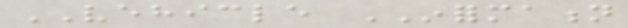VEHICLE INFORMATION
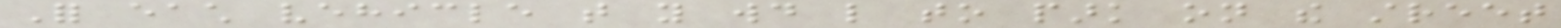For each vehicle that you would like to park on the street
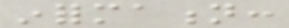information:
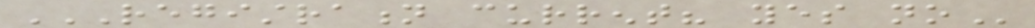REGISTRATION CURRENT? YES NO
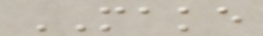MAKE
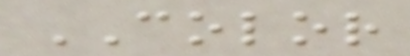COLOR
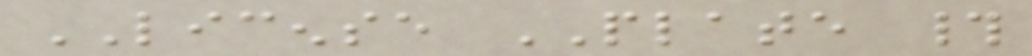LICENSE PLATE #
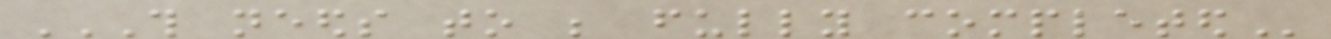THIS NEEDS TO BE FULLY COMPLETED
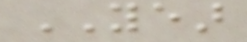YEAR
